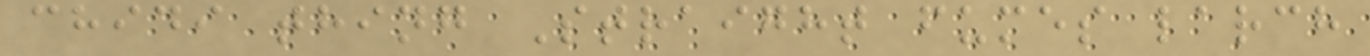chidi thing Straight fumes larch
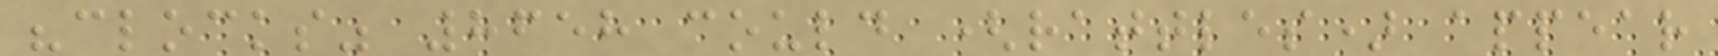"clocks" 8658 could (rattles) appear
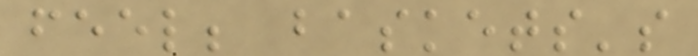feel; baskets's
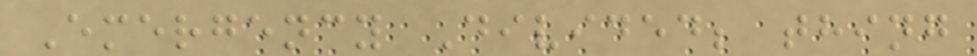Emergency Divided; thing
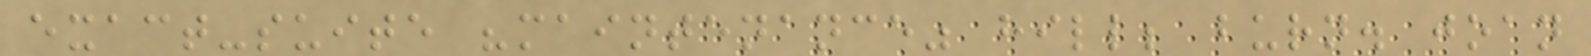exact-suite "maintenance" hill; burn. joan
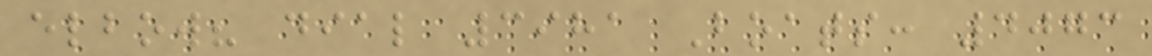elbow? dial 3981 Boats: 4073
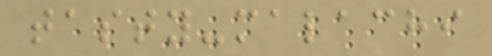tasty-malachi
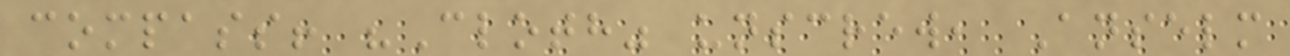compass! "Cloth" unscrew, Anselm
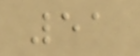51
